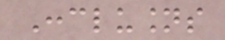Conclusions
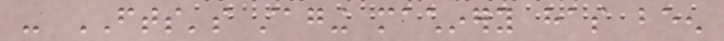- FTS's staging machinery has been
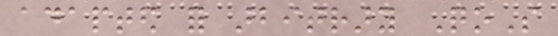adapted for arbitrary QoS
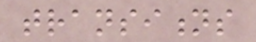transitions
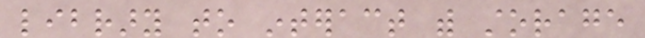library to interact with storage
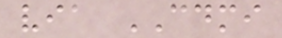via CDMI
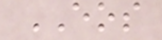EOS
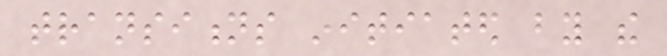transitions initiated by the
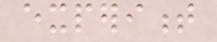experiment
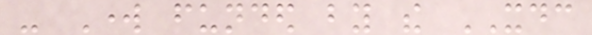- Work funded by the XDC
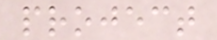project
